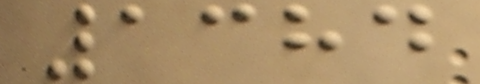1384
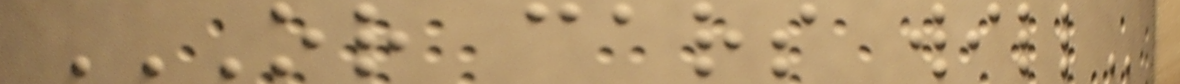OR CARS WILL
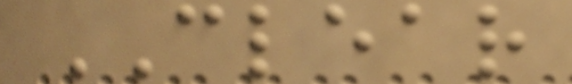CLEAR
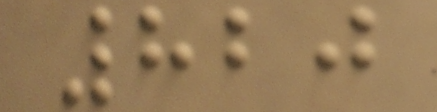820
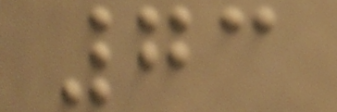73
